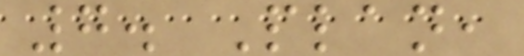7. Plan,
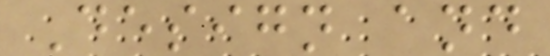Design and
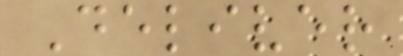Deliver
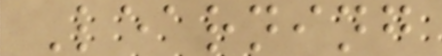Learning
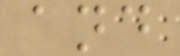and
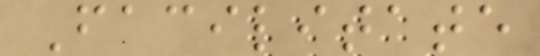Facilitate
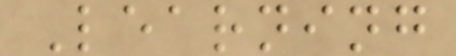Learning
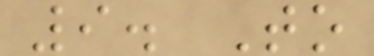9. To
